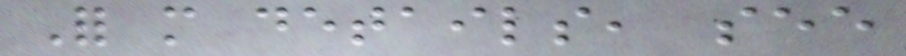For more details, see
